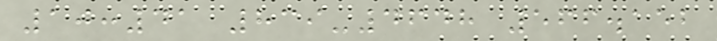10:41 839-4648 566.152
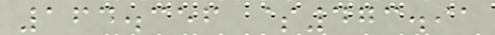164.356 $473.91
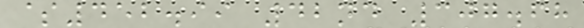$452.99 42nd 307.68
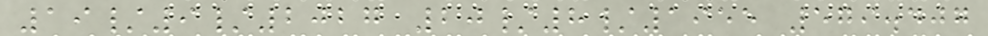19/9/2027 20/8/1955 579.407
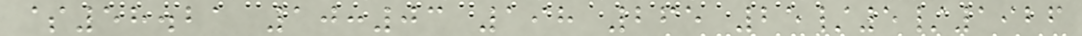$58.21 10:03 198 265 25/5/1926
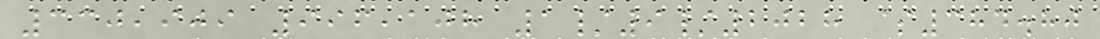330,909 996,108 1/9/2028 $384.80
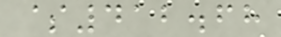$412.68
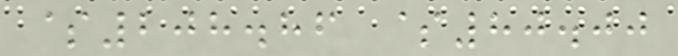$208.86 $80.00
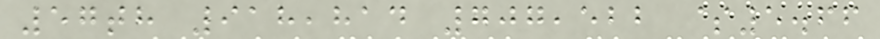57th 918,814 707,522 $5.66
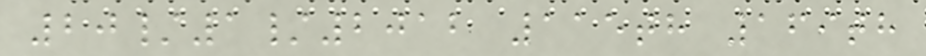20/1/2012 115th 169th
